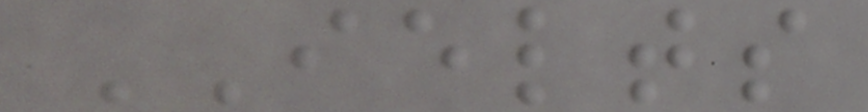IELTS
